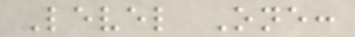Level One:
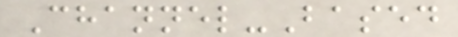Channel-Based
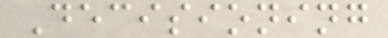Decisioning
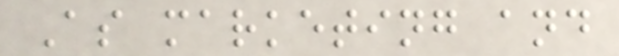As marketing and
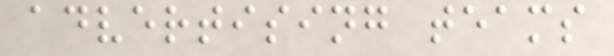advertising teams
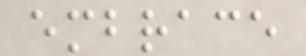embrace
